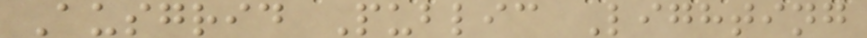Ausgrid Public Lighting
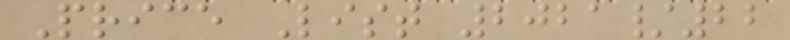Price List 2021/22
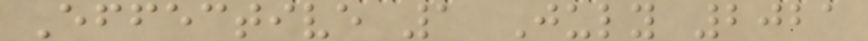Effective 1 July 2021
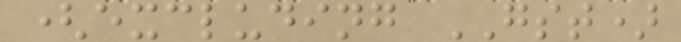(excluding GST)
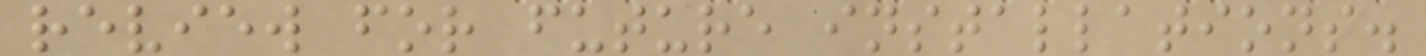review for future installations.
